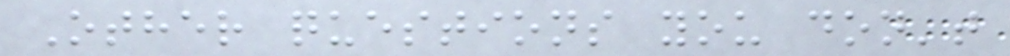Other questions you don't
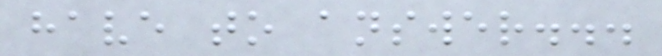have to answer...
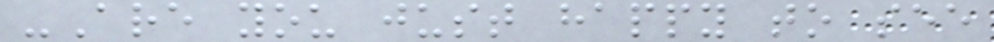-Are you just happy to see
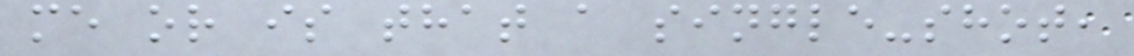me or is that a single-shot,
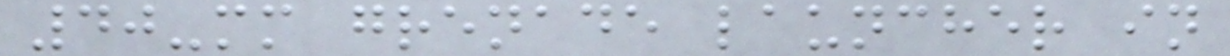40-mm grenade launcher in
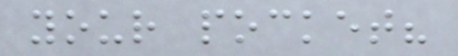your pocket?
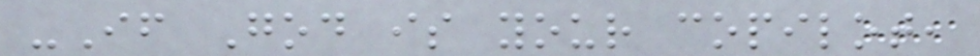-If God is your copilot,
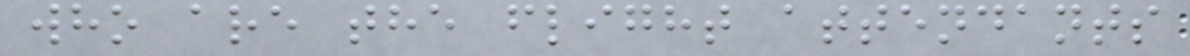who are the flight attendants
